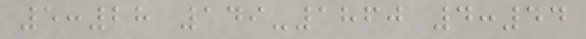5:28 149-1860 4:44
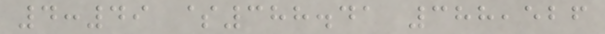4:49 $388.41 388,526
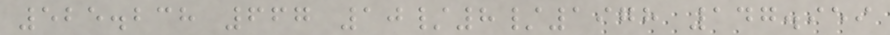525.238 667 10/8/1978 147.959
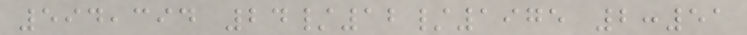594,394 24/12/1975 2:51
